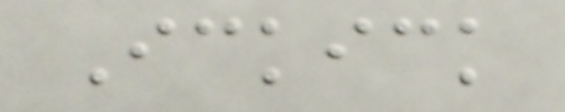Ickick
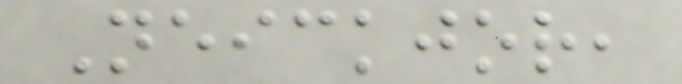Neickjor,
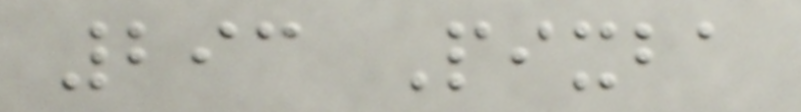293 Pixba
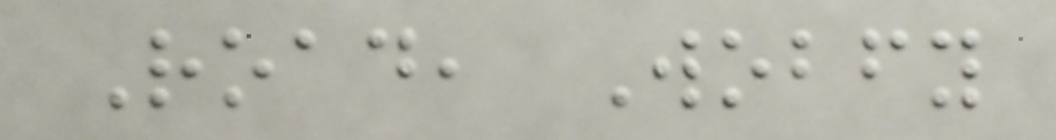Road, Wobfy
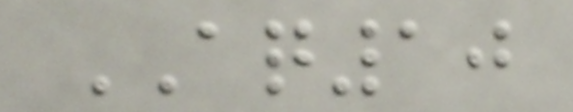AQ10
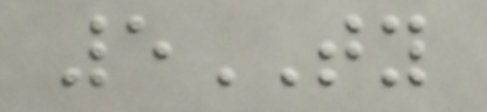5TY
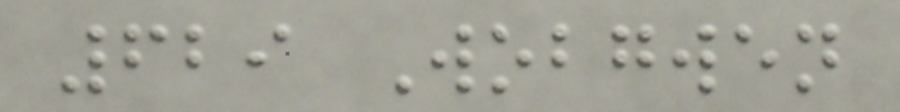629 Wobgwen
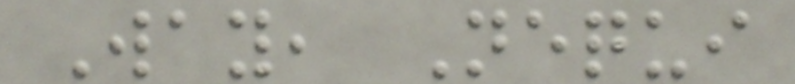Way, Nequi
